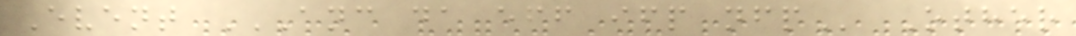Event ANC DA EFF IFP NFP Other
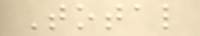Total
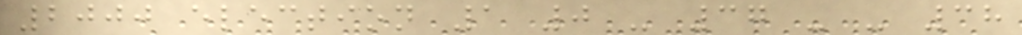2000 election 1 0 - 37 - - 38
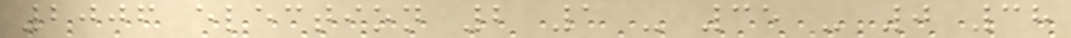2006 election 2 1 - 35 - 0 38
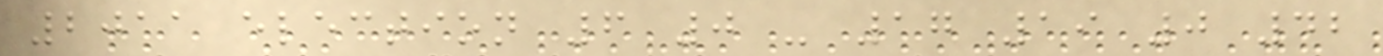2011 election 6 0 - 17 19 0 42
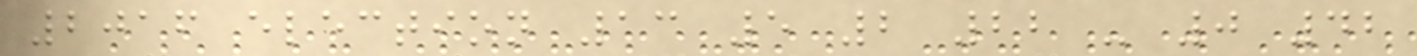2016 election 13 5 2 22 - 0 42
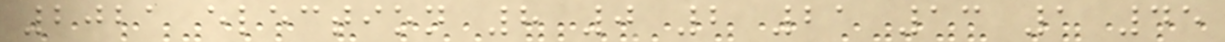2021 election 8 0 2 21 13 1 45
